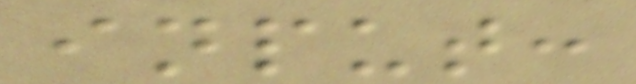input:
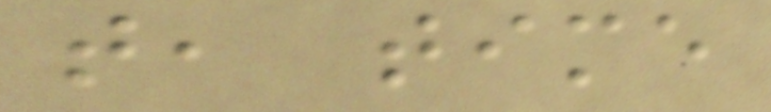t, time
